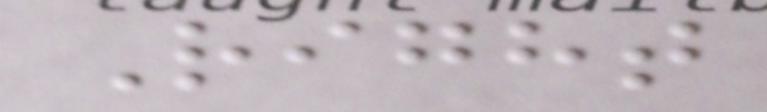Right
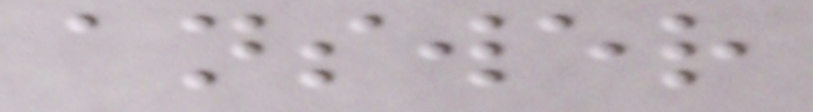answer
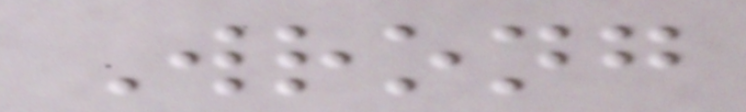Wrong
